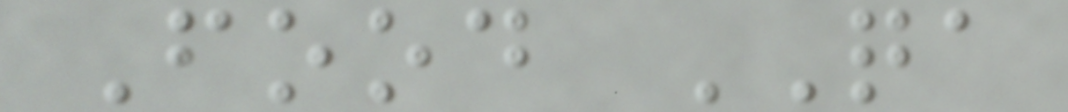Food QA
